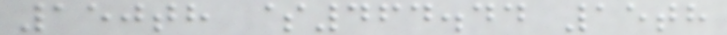150th $464.44 15th
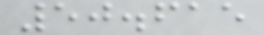50.615
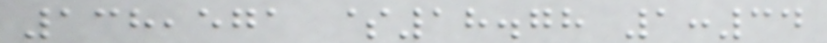138,571 $18.78 1:34
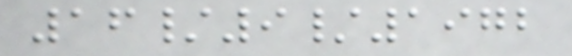16/9/1972
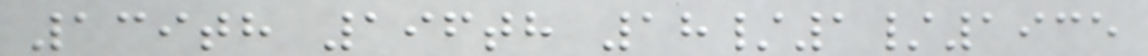139th 196th 18/1/1935
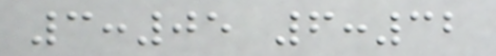3:05 6:32
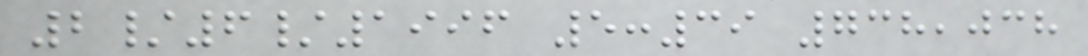2/6/1996 5:39 738,038
